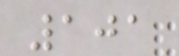101
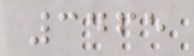3465
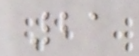21
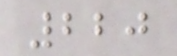220
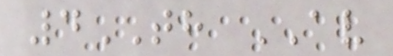4TH AV
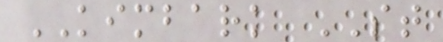KIMBARK ST
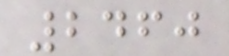2460
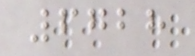6728
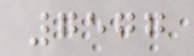7577
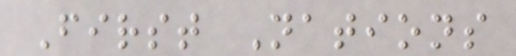First Nations
